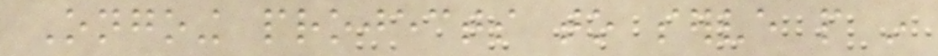Ongoing projects to serve people in
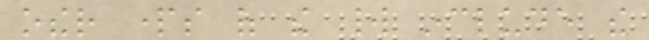other parts of the world include the
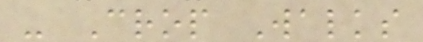- Crop Walks
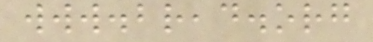www.bread.org
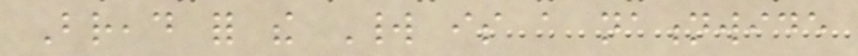Bread for the World is a nationwide
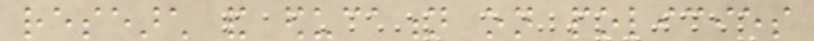research and education on policies
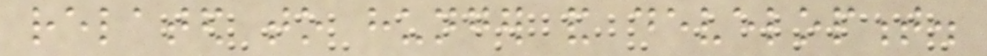related to hunger and development.
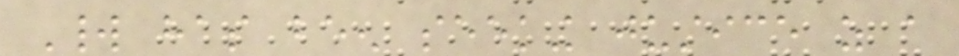World has been seeking justice as a
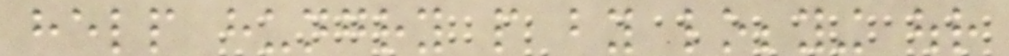help hungry people by lobbying our
